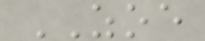ZOE
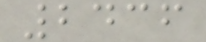2436
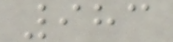983
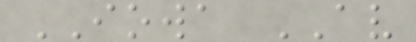IOWA AV
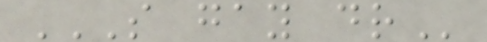S GAY DR
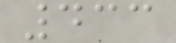433
